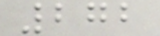272
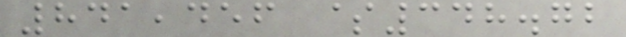841,456 $348.72
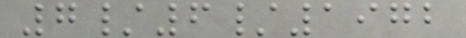7/6/1972
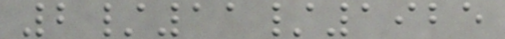2/11/1925
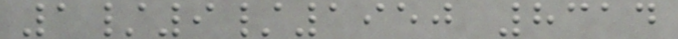1/9/1950 8314
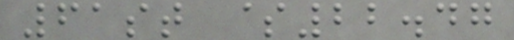61st $22.47
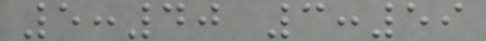5:40 3:59
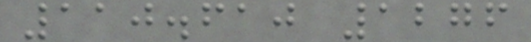110.610 1276
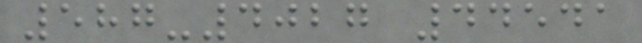587-4027 44541
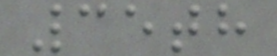35th
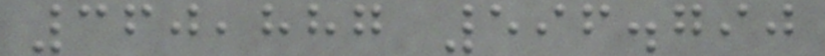360,887 596.790
